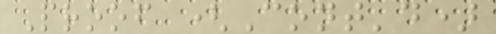Proof (Cont'd)
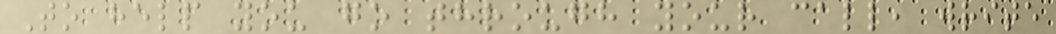To help you go through your call, write
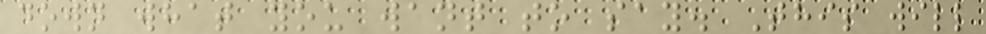down what you want to say. This will
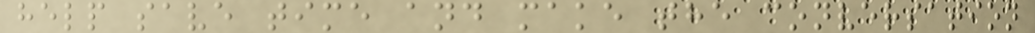help save time and make the conversation
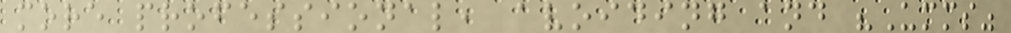more professional, avoiding and "Umms"
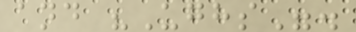and "Ughs".
